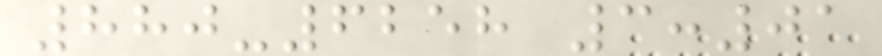880-6258 3:01
